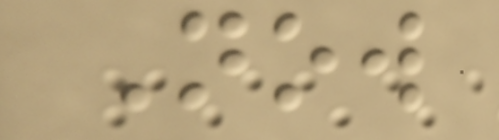Now
